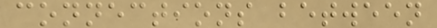connections between
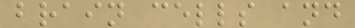brain cells and
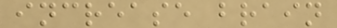increase brain
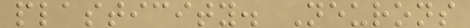plasticity. Neurons
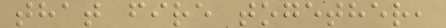that fire together,
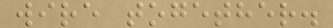wire together.
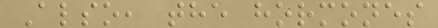Also, the hormones
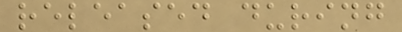released during
